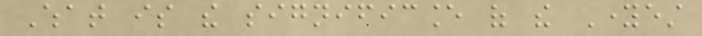What is the significance of the Youngest
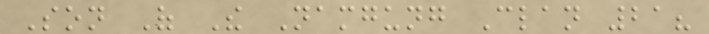Son Of The Namgung Clan 21?
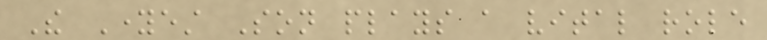The Youngest Son plays a vital role
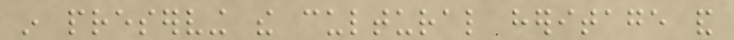in preserving the cultural heritage and
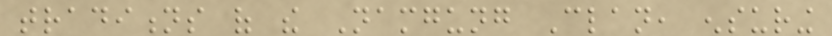traditions of the Namgung Clan, ensuring
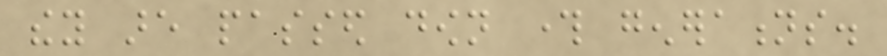they are passed down through generations.
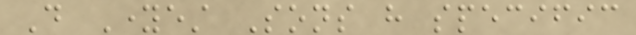Do Youngest Sons have specific
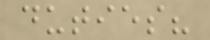duties?
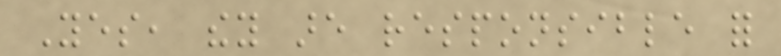Yes, they are responsible for
